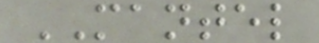MANTEL
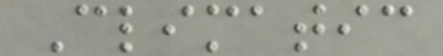Climatic
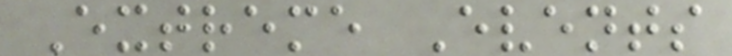Extreme Events
